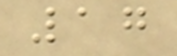17
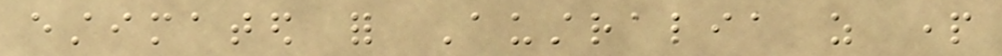estimated for Australia as part
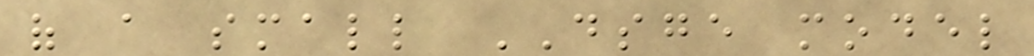of a small DSGE model
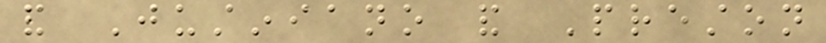and Justiniano and Preston
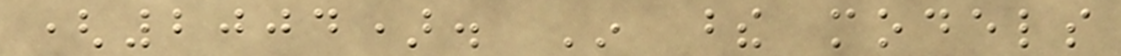(2004). In these models
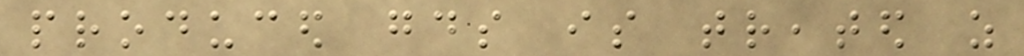produced goods is treated as
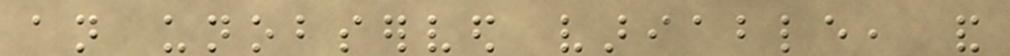an unobserved variable, and
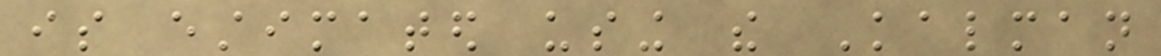is estimated using the Kalman
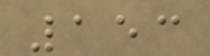153
